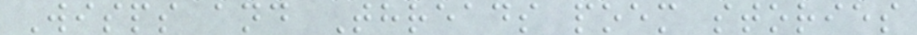Wisps and Threads poem stories
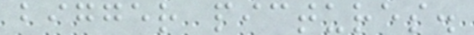bigger pictures.
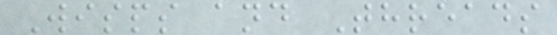Wisps and Threads
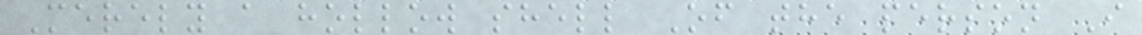Merely a hollow shell Of the person I
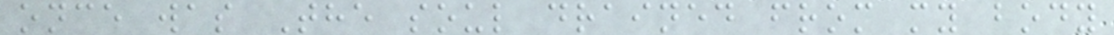once was The soul drained from my body
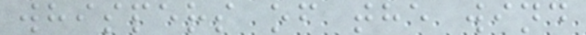whispers of the wind
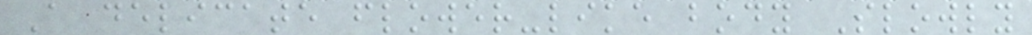A delicate flower-like body Slowly
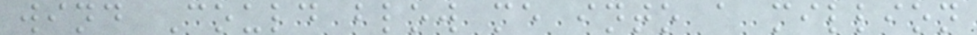wind Could blow me into a million
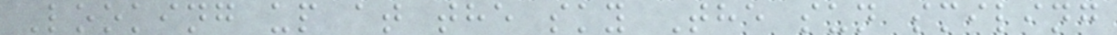Looking up at the sky The sun smiling
